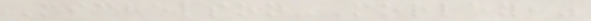Michelson-Morley,"
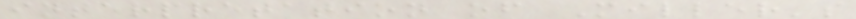interpretation of Miller's
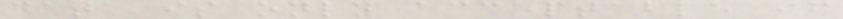data is only acceptable if
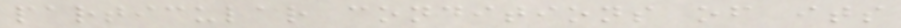particular conditions of its
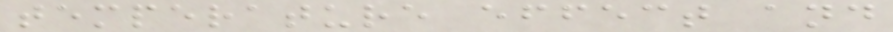temperature effect and
